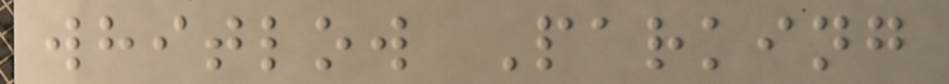whitlow Parking
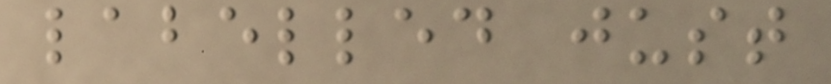labelled just
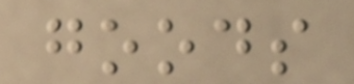goods
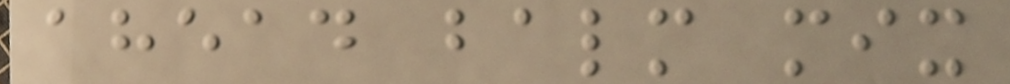ahead balm mix
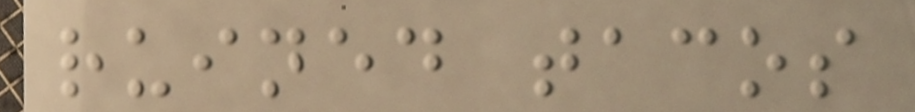ruined tacos
